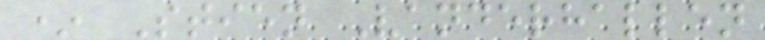* Stien Vanderhallen
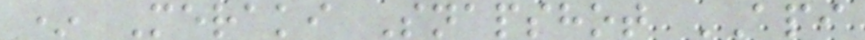* Meraki Snapshot API
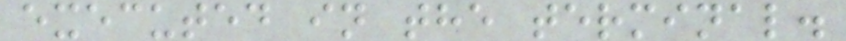executed in the terminal.
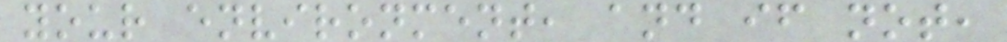your environment, and if not,
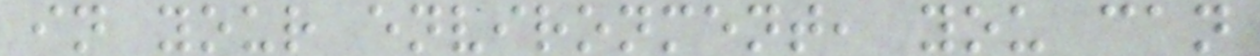in your environment, you can
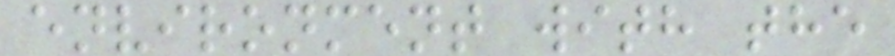environment with the
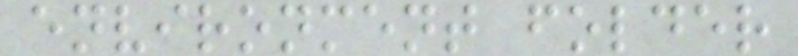environment folder
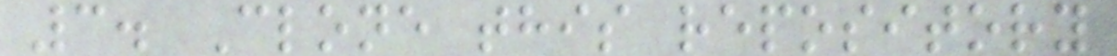3. Clone this repository
